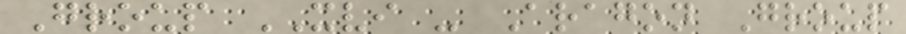Group XVI - Aragon Group
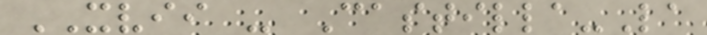XVII - Castilla-La
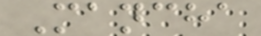Mancha
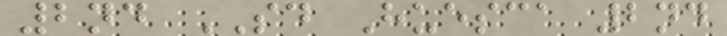2nd SD Huesca 2nd
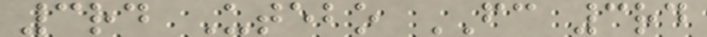3rd Utebo FC 3rd
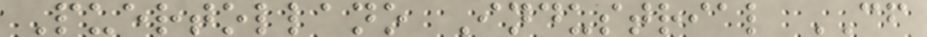Puertollano Industrial CF
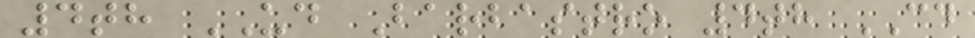4th UD Barbastro 4th CD
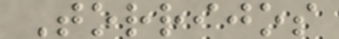Torrijos
